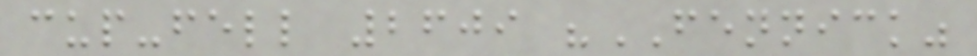cup-fell 2609 "FENNICK"
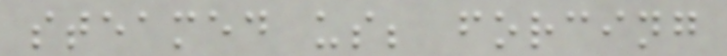steamed us; forcing
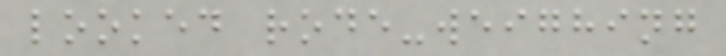looked rode-weighing
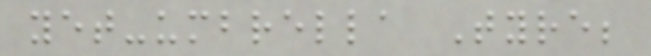yet-umbrella Tyre;
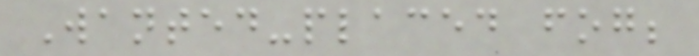Wanted-placed fog;
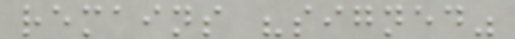remains "signed"
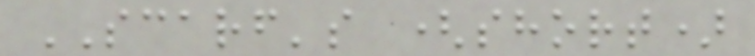SCARF's (short)
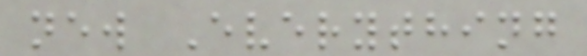new Everything
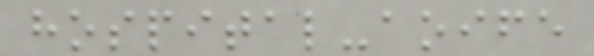hospital-aoife
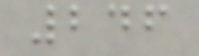246
